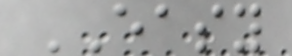EASY
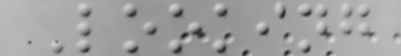Looking
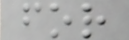for
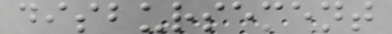disbursement
